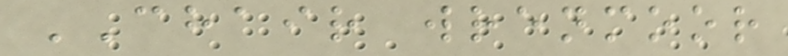CHAIR wrenmoor
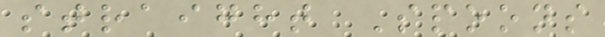straight Spoons
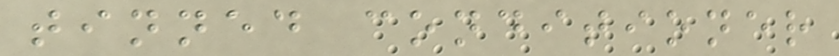tinned conditioner
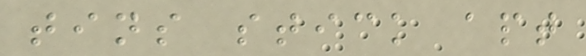tins stick apt
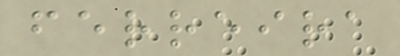ferreira
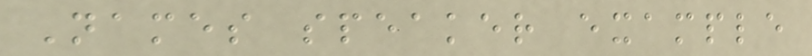Names speaker example
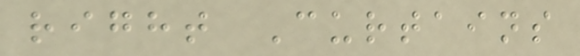right Curtains
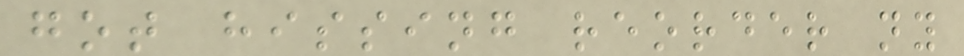got hissing reorder ny
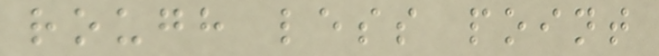rough less point
